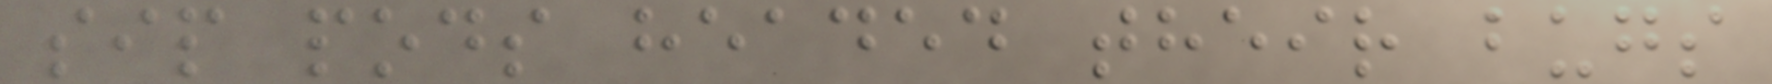sip pods headed their bugs
